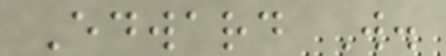Edward W.
